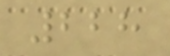228
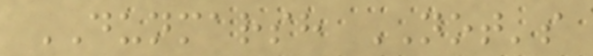DUNMARSH NOT's
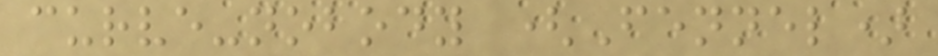curve-nobody (Fennel)
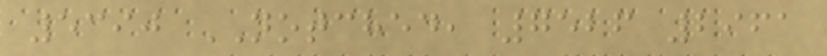5390 NOTCHED, 7526 2961
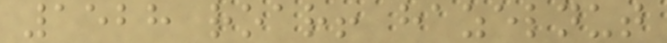1528 roar! hazelnut
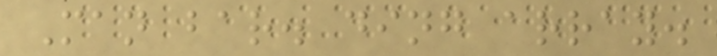Man bar. ding array.
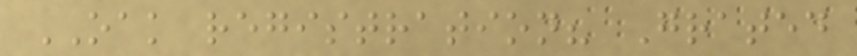OAK registration? Grated
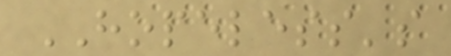HOPELESS's
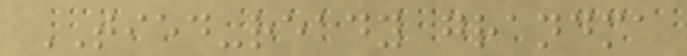TIED-ready grandma
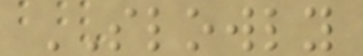SLOWLY
